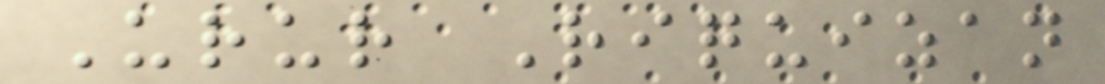Urur Riquizan
